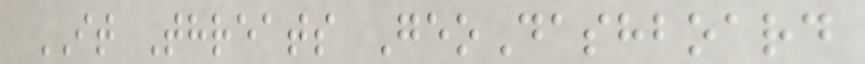IT Threats GeoDashboard
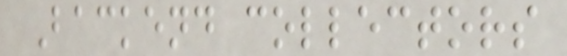Backend collectors
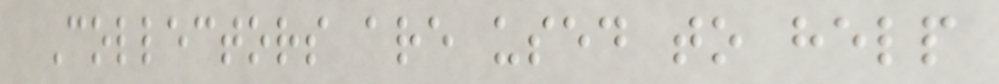Collectors are used to help
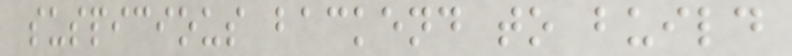suspicious backend to build
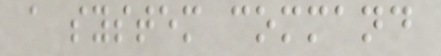a system command
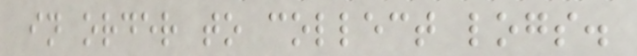in order to collect logs.
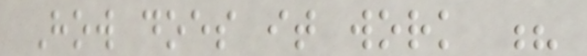How does it work ?
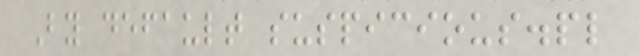By default suspicious.pl
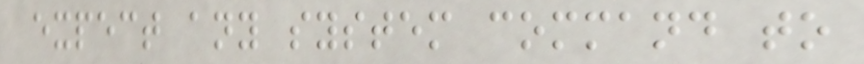expect any system command to
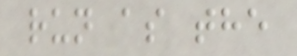run as the
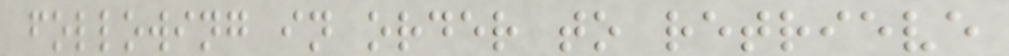following in order to retrieve
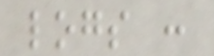logs :
